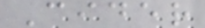Cider
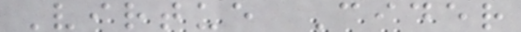Virtue Cider
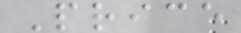Price
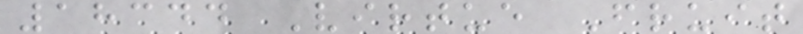18344 Virtue Fruit
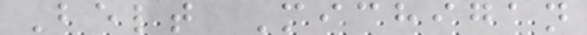Belt Michigan
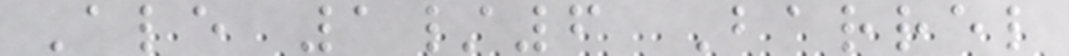Ale 1/6 Barrel
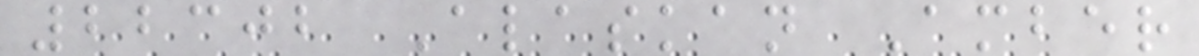22302 Alaskan Amber
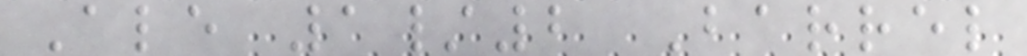Ale 1/2 Barrel
